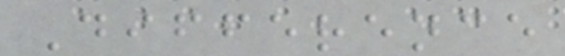Difference
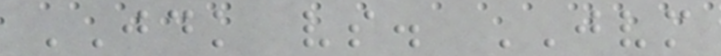JDK vs. JVM
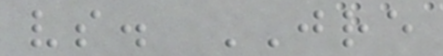vs. JRE
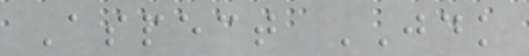Aspect JDK
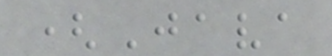(Java
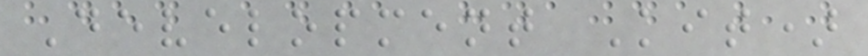Development Kit)
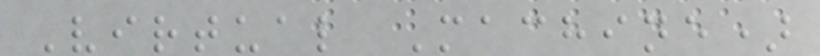Virtual Machine)
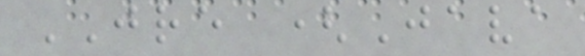JRE (Java
